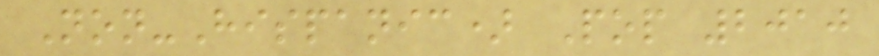Non-Hispanic) Pop 2010
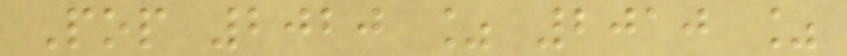Pop 2020 % 2010 %
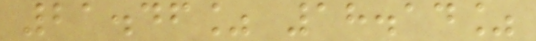21.46% 18.14%
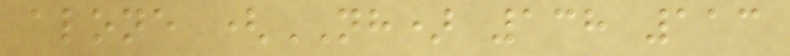alone (NH) 138 113
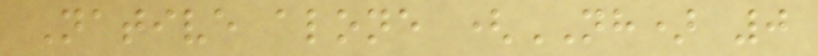Native alone (NH) 0
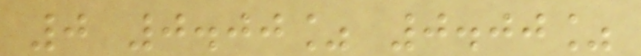0 0.00% 0.00%
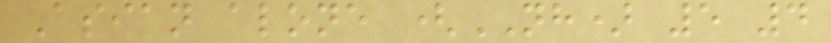Asian alone (NH) 5 4
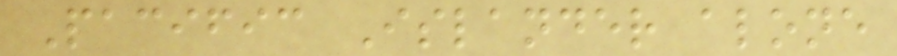Pacific Islander alone
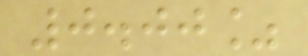0.00%
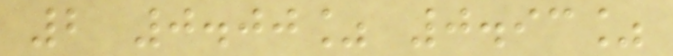2 0.00% 0.93%
